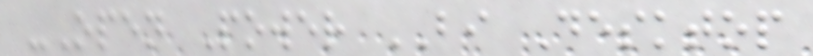-Open Power BI Desktop
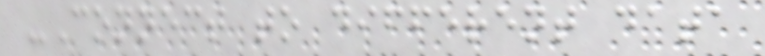-Connect to different data
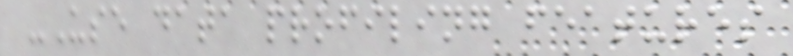-Use data profiling features
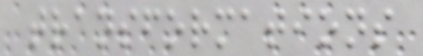transformations
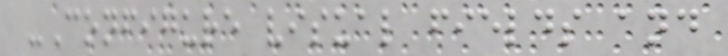-Configure visual fields and
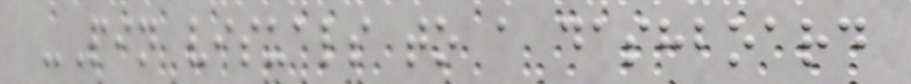-Pin visuals to a dashboard
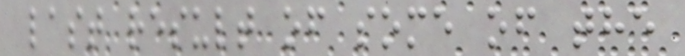last result of some of the
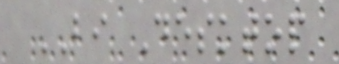BI Desktop
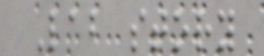Lab story
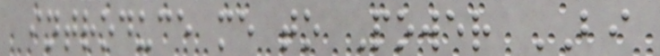introduce me to Power BI
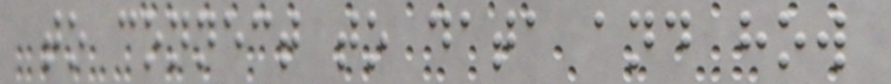to connect to data and how
